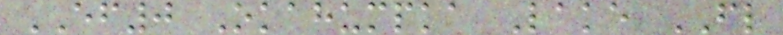EF0 Okahumpka Lake FL
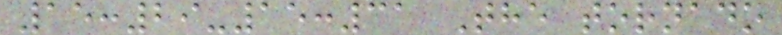15:29-15:31 The tornado
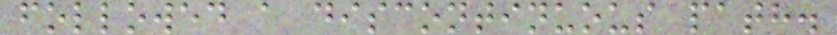followed a discontinuous path.
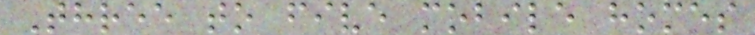Three to five mobile homes
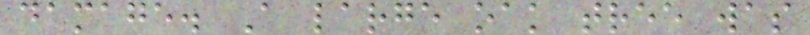damage. A large oak tree was
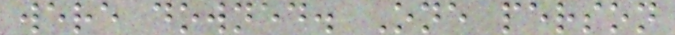were downed. One person
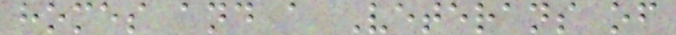homes and a Veterans of
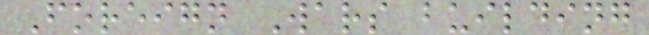Foreign Wars building
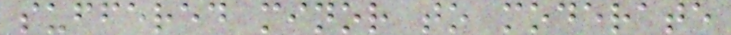suffered minor to moderate
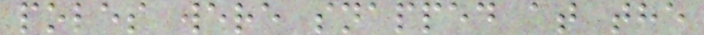poles were snapped at the
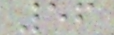56
